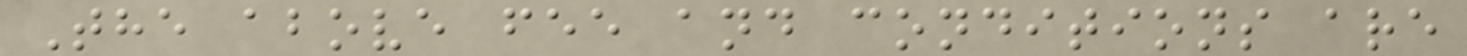The above fee and conditions are
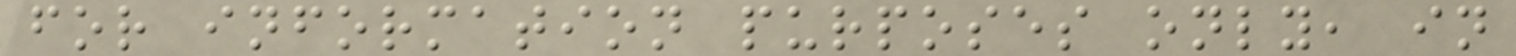for information purposes only, in
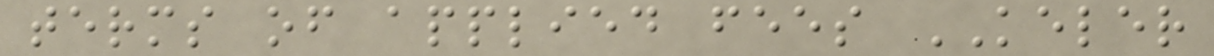terms of applied fees KELER
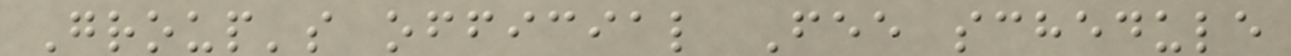Group's official Fee schedule
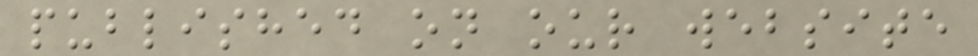published on our website
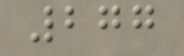277
